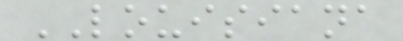LOUISIANA
